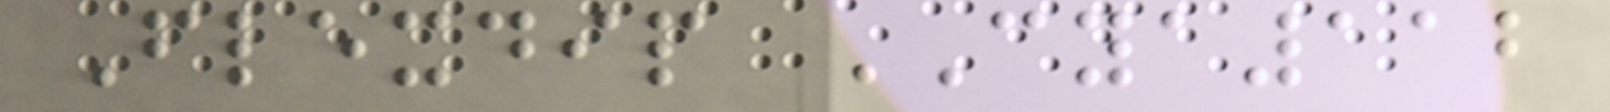Flexdip CYA112
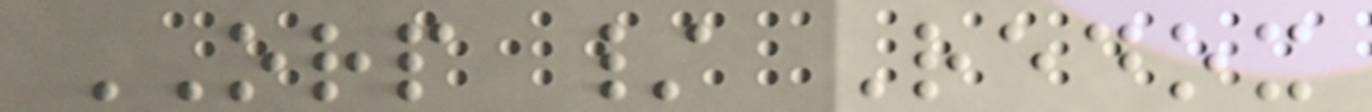ORP / Redox
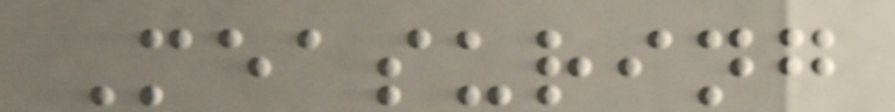Measuring
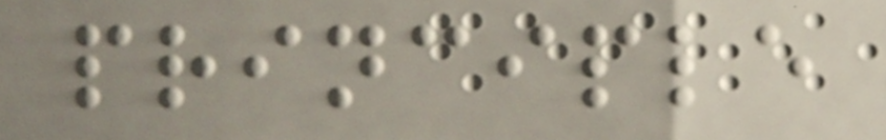principle
